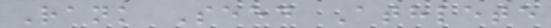Rank Seed Athlete
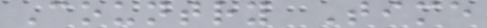Country Time
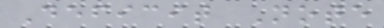Deficit Note
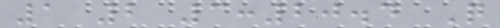1 2 3:20.4 Q
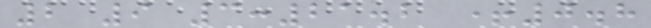2 9 3:21.2 +0.8
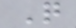Q
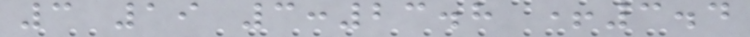3 19 3:23.8 +3.4
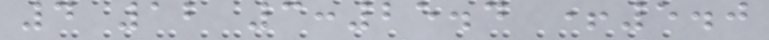4 12 3:25.4 +5.0
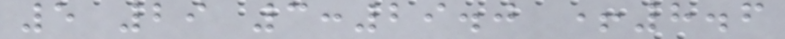5 29 3:29.0 +8.6
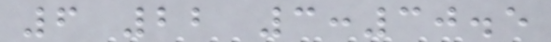6 22 3:30.5
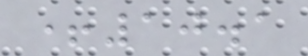+10.1
